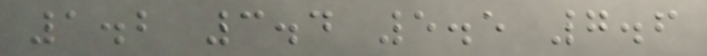1.2 3.4 5.5 7.6
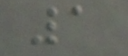1
